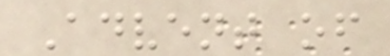Advent of
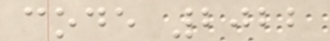code 2022
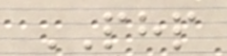PHP
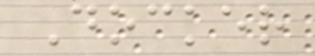Docker
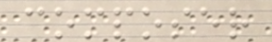composer
